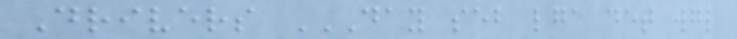Drivers DAY SEB LGA DET WGL
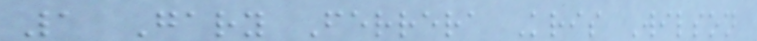1 Gary Ferrera Kris Wilson
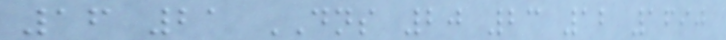16 21 DNS 20 23 12 1690
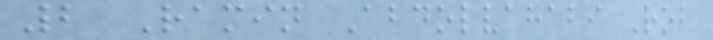2 Ramin Abdolvahabi Rob
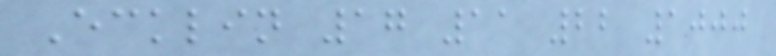Ecklin 17 11 22 1000
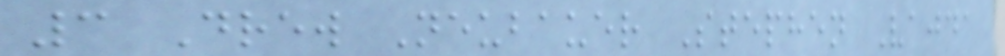3 Drew Neubauer Stephen Vajda
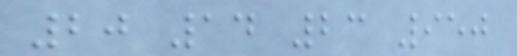20 14 23 950
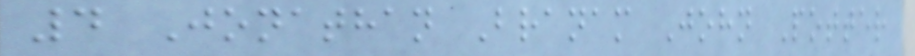4 Jonathan Branam John Potter
